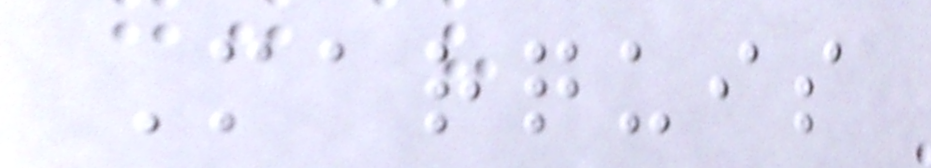Marquis
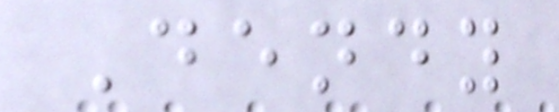Dendy
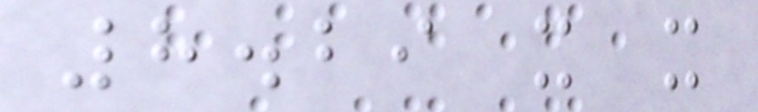8.29 x x
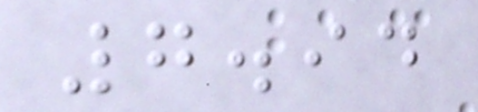7.94
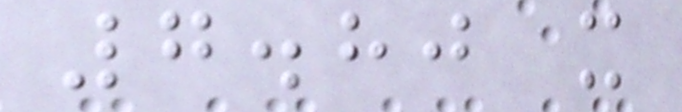7.80 x
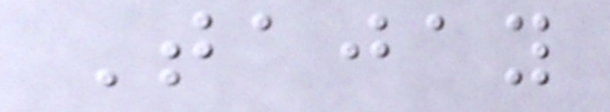Tajay
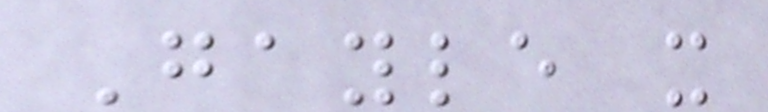Gayle x
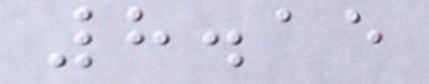8.15
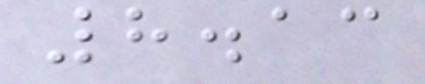8.13
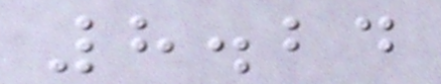8.24
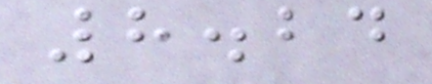8.24
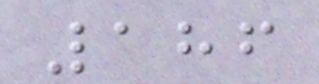186
